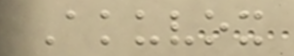Akuvox
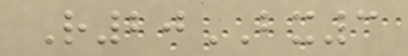R20BX3
